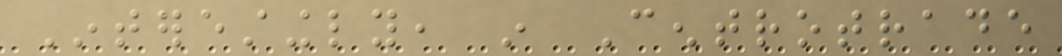Interestingly, in Centrotrade
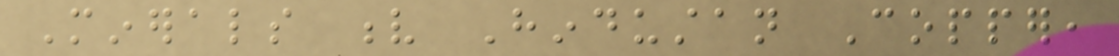Minerals v Hindustan Copper,
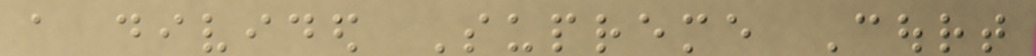a divided Supreme Court
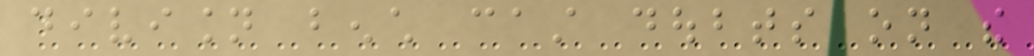division bench cast doubts on the
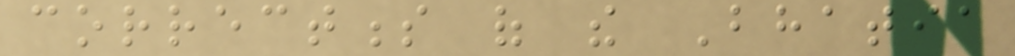correctness of the Bhatia
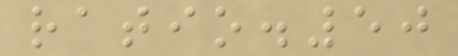ratio.50
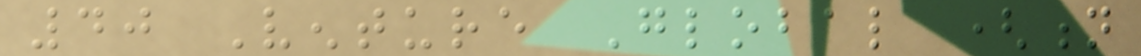40 Venture Global (n
